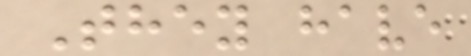They have
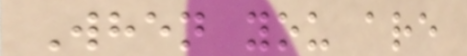When you are
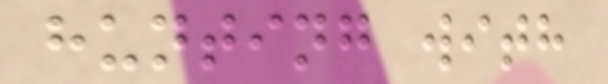hunting with
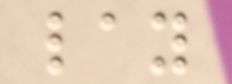lay
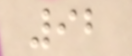92
